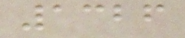1326
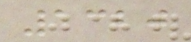1320
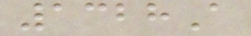1328A
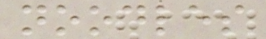noodles
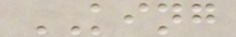KING
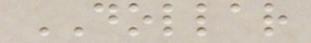DOLLAR
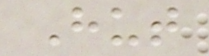Hut
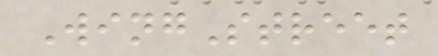WingStreet
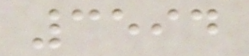3594
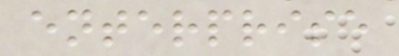enterprise
